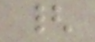{
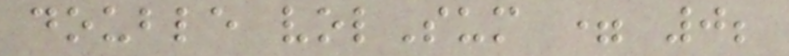double volSum = 0;
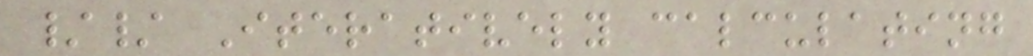// Iteratively calculating
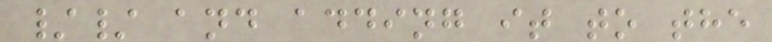// and adding it to the
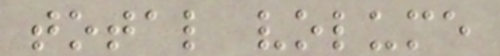total volume
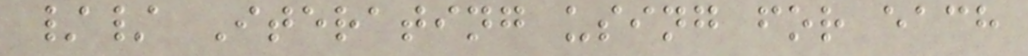// Iterating using for each
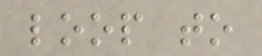loop to
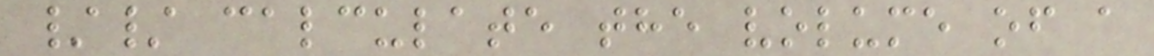// calculate the volume of a
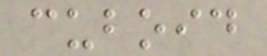cuboid
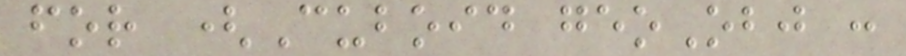for (Cuboid geoObj :
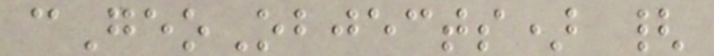cGeoObjects) {
